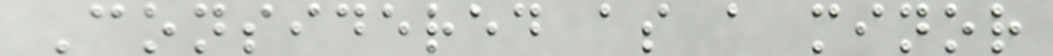Considered as a minor
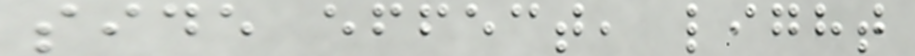side effect, light
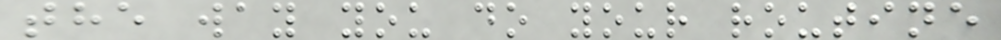the way you do your routine
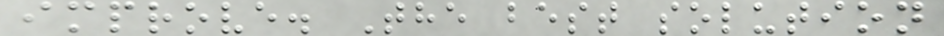improve. The best solution
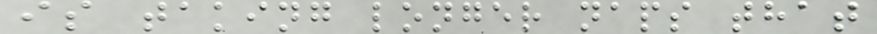is taking longer naps that
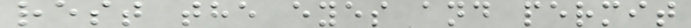rest the eyes and permit
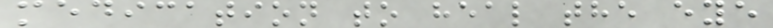medication to heal the eye
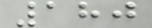180
